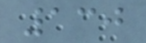130
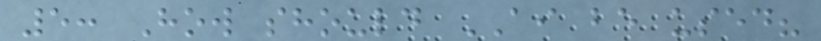5: How should AI be used?
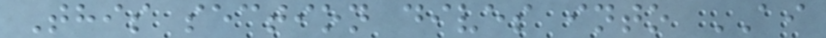This section dives into AI
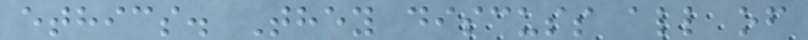ethics. They discuss all of
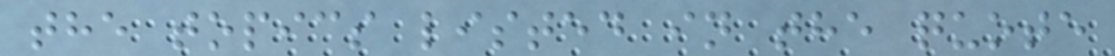the topics listed in the quote
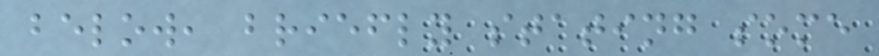below, briefly stating some
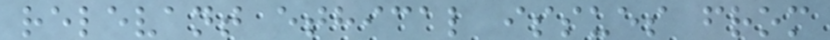relevant ethical issues from
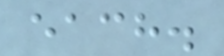each.
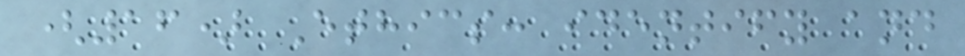(16) Ethics: identify and
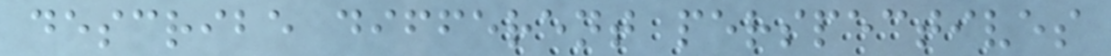describe different perspectives
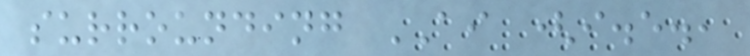surrounding AI (i.e.,
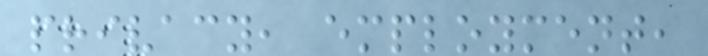privacy, employment,
